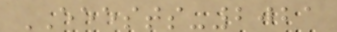EEESTS-2021
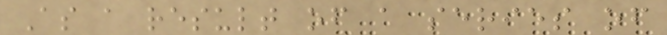As a result of a series of
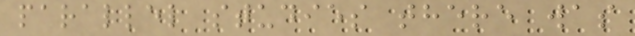parallel studies there was
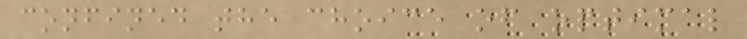confined the choice of optimal
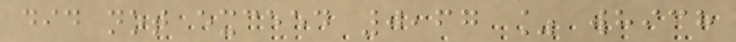did not exceed 0,67 % which
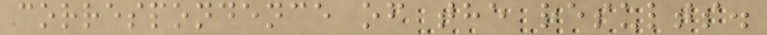correspondence of the results.
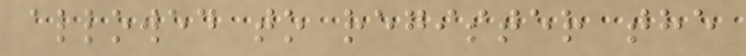allowed to register the
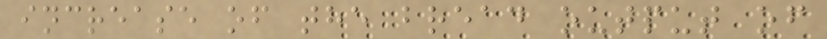increase of the bread output of
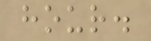hour.
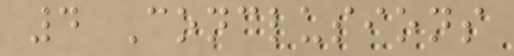4 Conclusions
